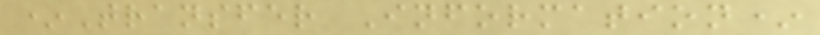*Transfer Information*
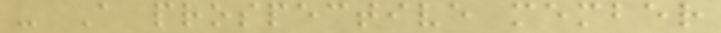- A prospective member
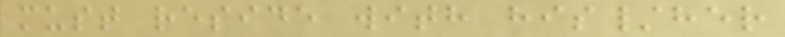must reside with his/her
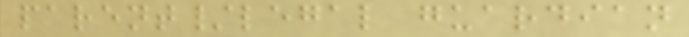parent/legal guardian
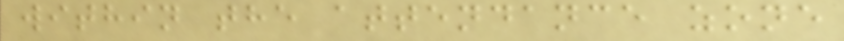within the attendance zone
